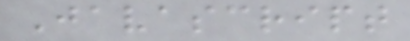Javascript
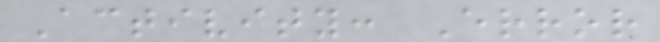Activity: Error
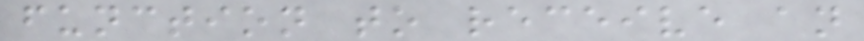function to receive an
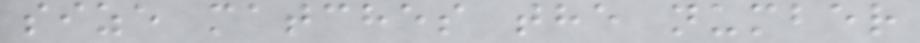size matches the number
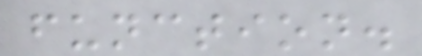function.
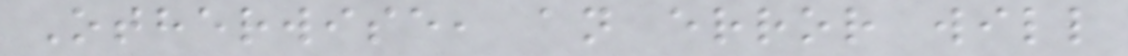Otherwise, an error will
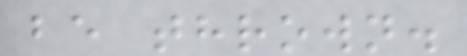be thrown.
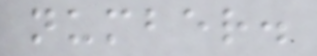number.
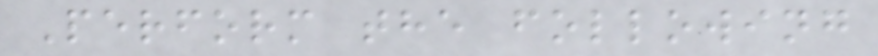Perform the following
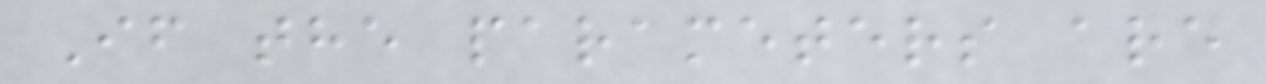If the parameters are
